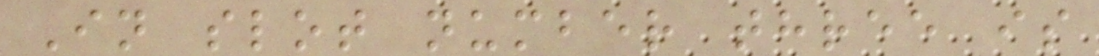In slot number three is
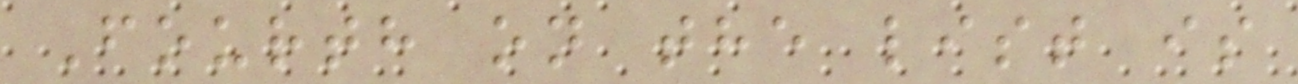Fourth on the list is
